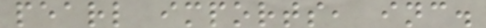pearl imports, inc.
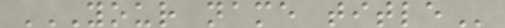YOUR NAME TITLE
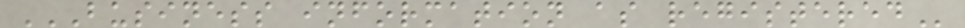BUSINESS INFORMATION AS REGISTERED
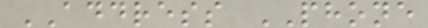ADDRESS PHONE
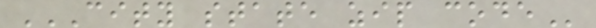CITY STATE ZIP CODE
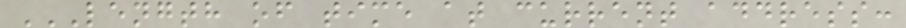LENGTH OF TIME AT CURRENT ADDRESS:
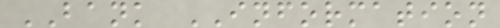BANK INFORMATION
